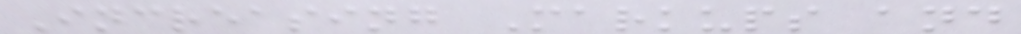Increasing Markups and
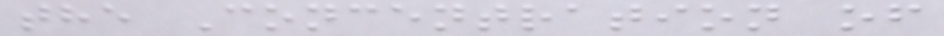the Concentration of
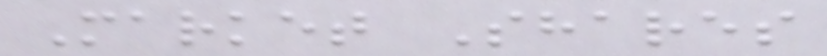Market Shares
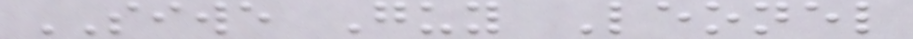SIWE Guy Leonel
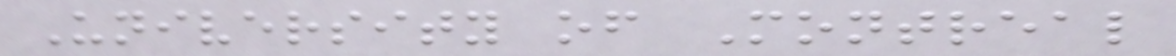University of Montreal
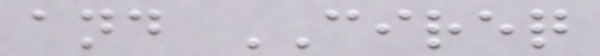and CIREQ
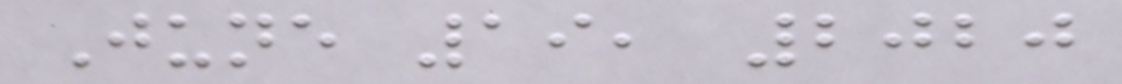June 19, 2020
